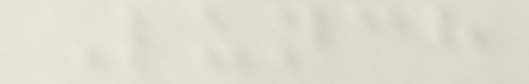Lunch
